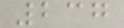237
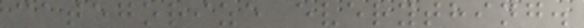categorize everything.
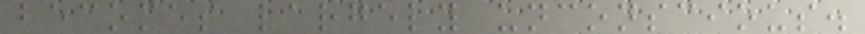becomes largely unconscious.
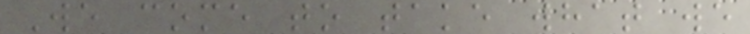We come to take what we
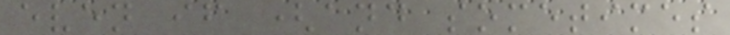even if (and sometimes
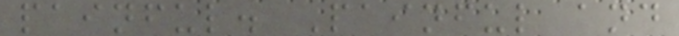painful. Painful and
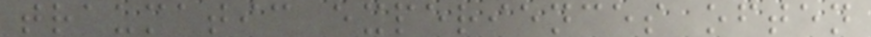traumatic experiences often
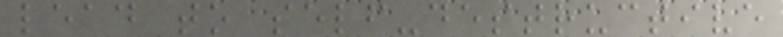lead to self-destructive
